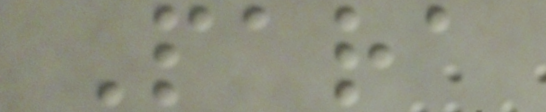Para
